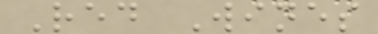Red Wines
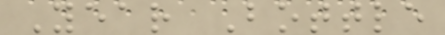Year Bottle
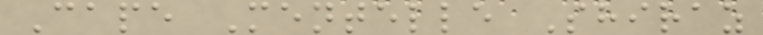Cape Mentelle Shiraz
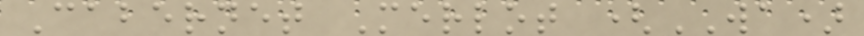Cabernet Merlot (WA)
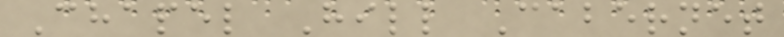Chapel Hill Cabernet
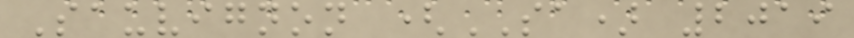Sauvignon (SA) 2019
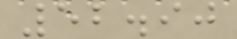52.90
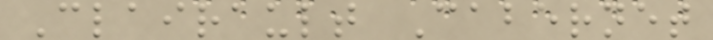Clairault Cabernet
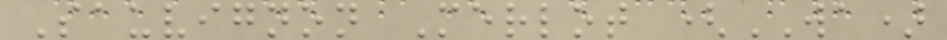Sauvignon Merlot (WA)
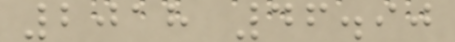2018 46.90
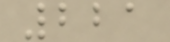221
